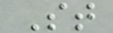St
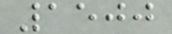1500
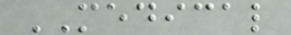MEDICAL
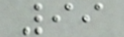99
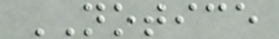NOTICE
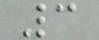3
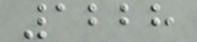1228
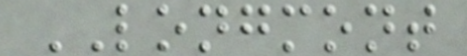LONGMONT
